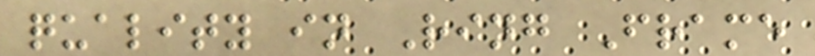quality in Ring Frame
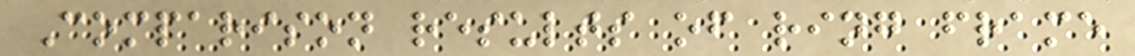Comparison results of ring frame
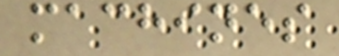machines
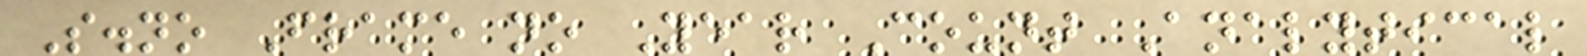S.no Frame no Year Count Analytical
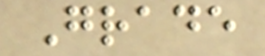Grade
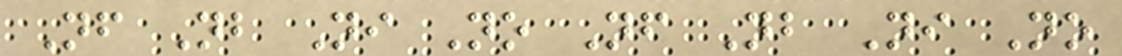Nf Nb Ni No Nf Nb Ni No
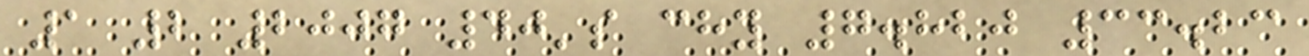1 2 2007 40's chy 7.820 33.23
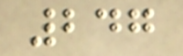247
